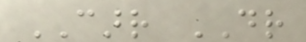CARR DR
